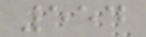554
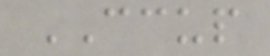CCUP
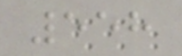558
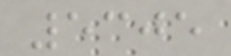5305
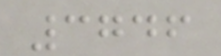3746
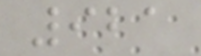921
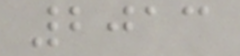2013
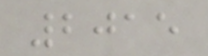2015
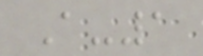A-1
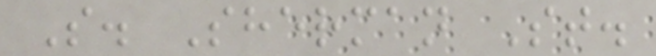S. Sherman St.
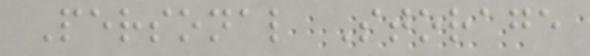Personal Storage
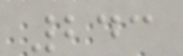243
